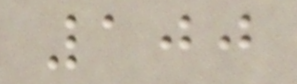100
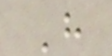H
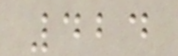424
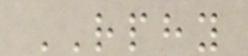RPHY
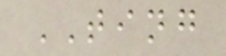TING
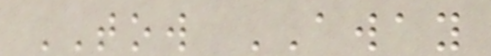TOW AWAY
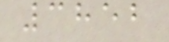3852
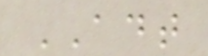ADT
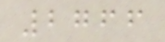2766
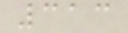313
